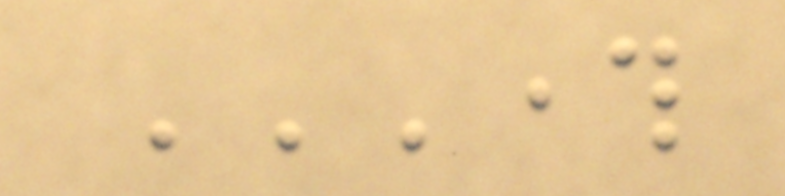THROUGH
